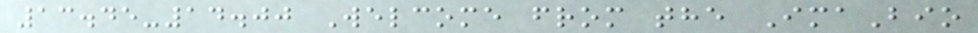13.45-14.00 Welcome from the ImaBio
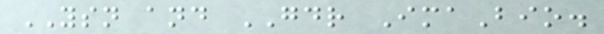YSN and GDR ImaBio.
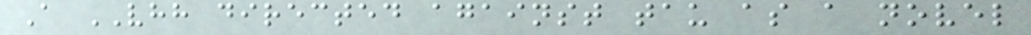A VHH directed against tau as a novel
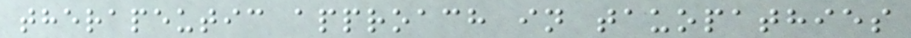therapeutic approach in tauopathies
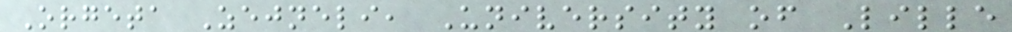Orgeta Zejneli, University of Lille
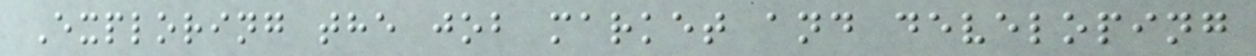Exploring the job market and developing
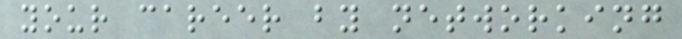your career by networking
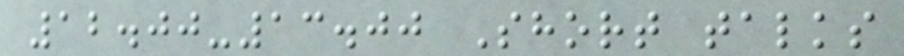12.00-13.00 Short talks
